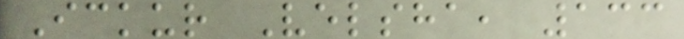Ickur Velsha, 133
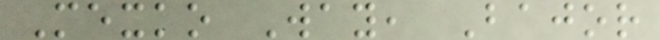Mexko Way, Bajor
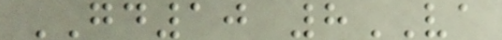GD10 8VA
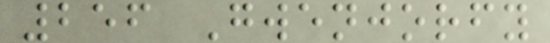256 Gwenjorfy
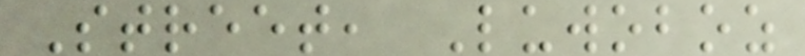Street, Luwoboz
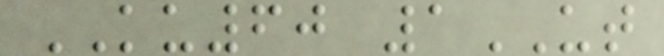KU60 1UT
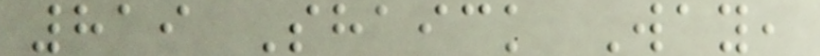819 Shaick Way,
